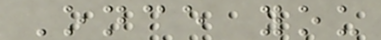Once you
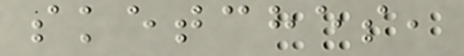sketches,
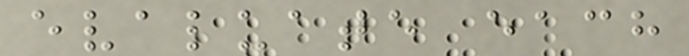evaluate each
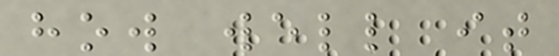how well it
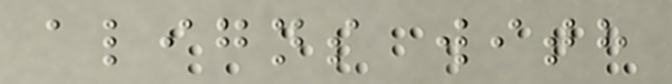aligns with
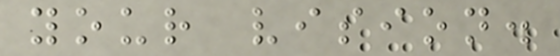your vision.
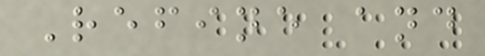Refine and
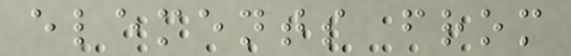elements from
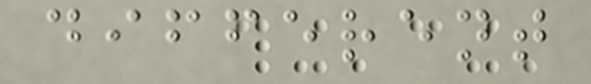different
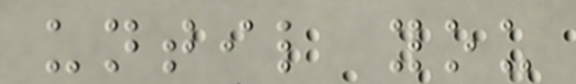until you
